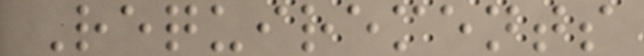Requirements
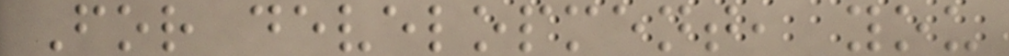For development, you
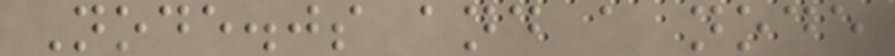Node.js and a node
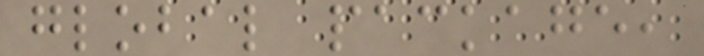global package,
